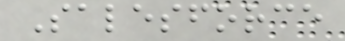Salesforce
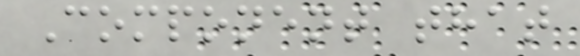Component that
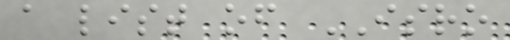a list of ISRO
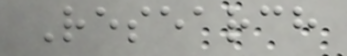Research
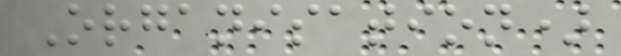Organisation)
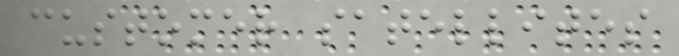customer satellites
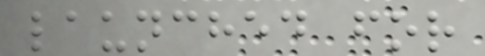launched for
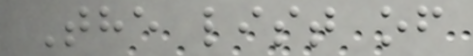The list of
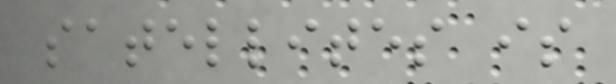satellites is
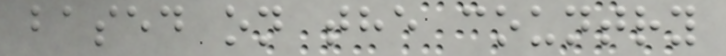based on the country
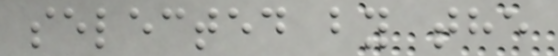selected by the
